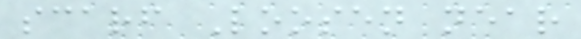scarf Loosen near
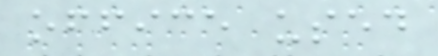office used
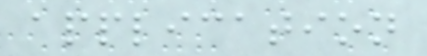application
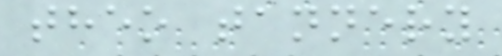theo tannery
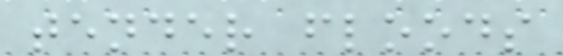tender floods
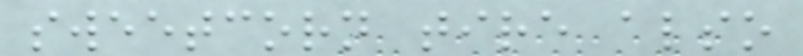sweetcorn tire also
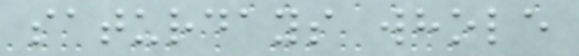saturdays whole
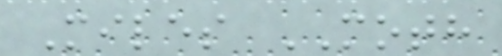Miles MOTH
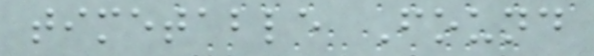timetable Found
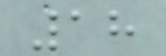18
